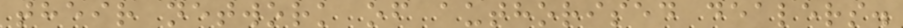their network of authorised dealers.
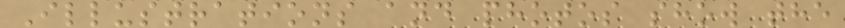Illustrations and photos show the
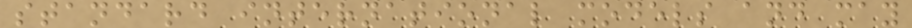standard international models and may
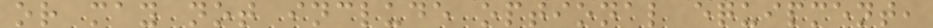or may not include optional equipment,
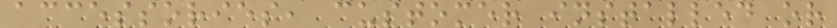accessories, customer installed or
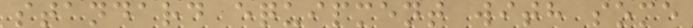standard equipment with some
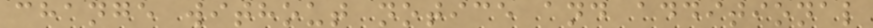change without notice and additional
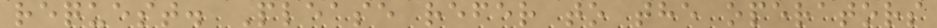request. Please refer to the operators
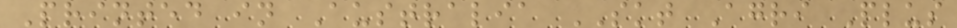Printed in Australia SKT Agri Plus
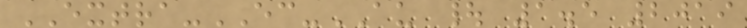EXTRA-EC-AU | 1.5 2019
